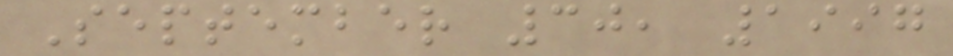September 30, 1997
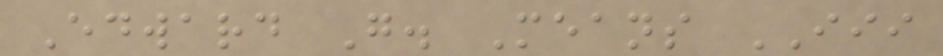Edward G. Means III
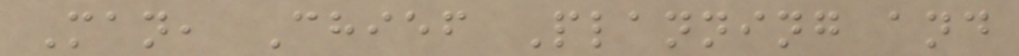Man, Chief Planning and
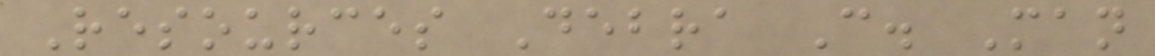Resources Debra C. Man
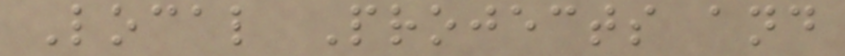Local Projects and
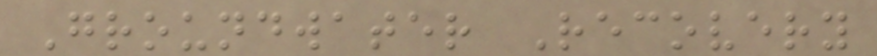Groundwater Recovery
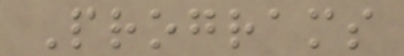Programs
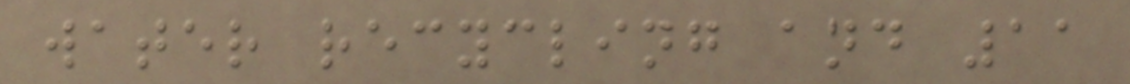water recycling and 11
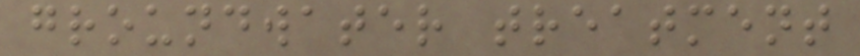groundwater treatment
